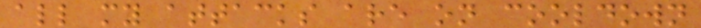all my attacks are on cooldown
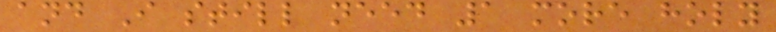and I still need 1 more holy
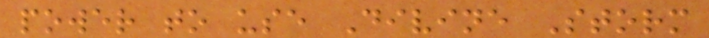power to use Divine Storm
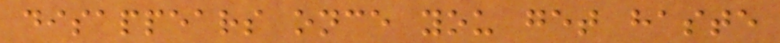disappears once you get haste
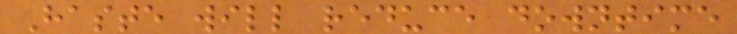Haste will reduce downtime
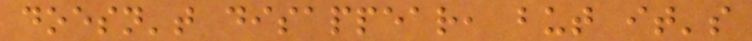doesn't disappear, but it's
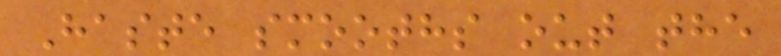Haste smooths out the
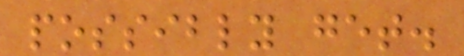possibly get.
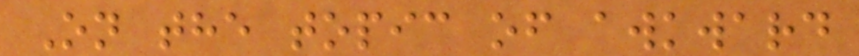On the topic of awkward
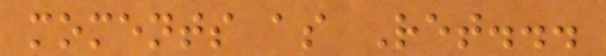moments as Ret...
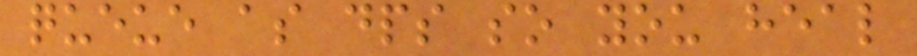queue as dps so you heal
